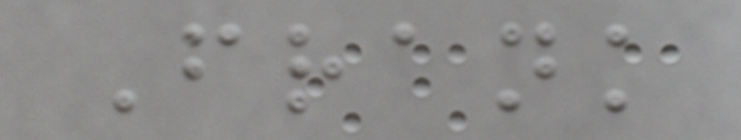Frank
